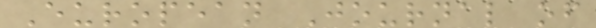European Journal of
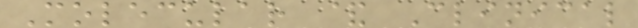Molecular & Clinical
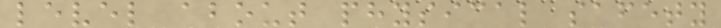level about physical safety
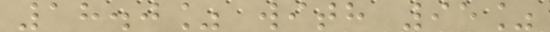18.0% with 95%
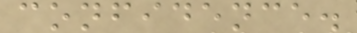confidence.
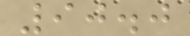90.0
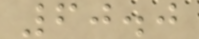60.0
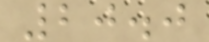20.0
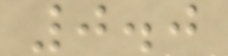0.0
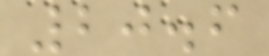20.6
